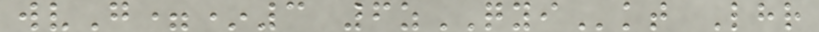wvG=*3 6zQYIkt Lhr
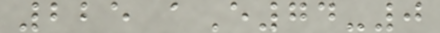225 aE74-0
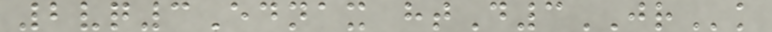2vq3Ednax htD3JRk
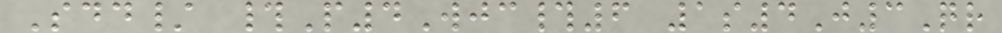Sdd/ #P4Wjc#6 1s4J3Qr
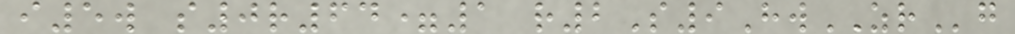i5w s0r64=1 r2S9HwZRg
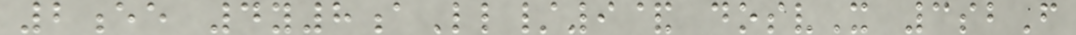2ee 4y8aLl/9& dosvX 3sbF
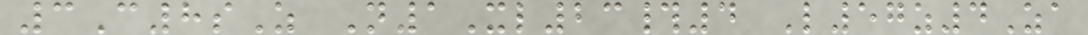3C8sZ N1Xl23#4 L57z4Za
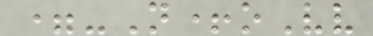=-N+oVv
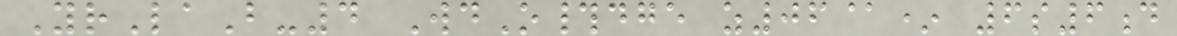YrLaB-4 WdO#dge z06@* 6s6d
